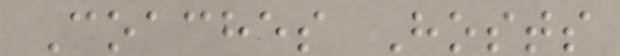Coaches Hosts
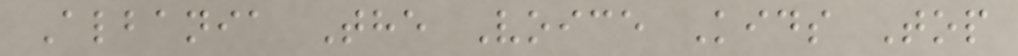Albania The Voice Kids Top
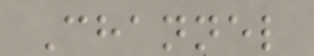Channel
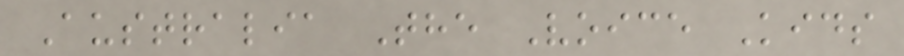Australia The Voice Kids
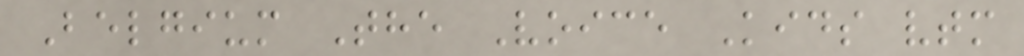Belgium The Voice Kids vtm
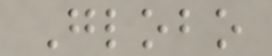Globo
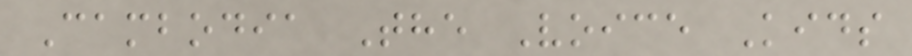Cambodia The Voice Kids
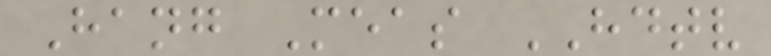Hang Meas HDTV
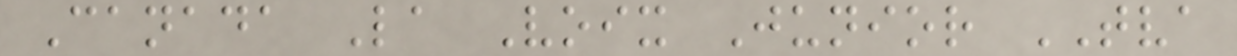Canada La Voix Junior TVA
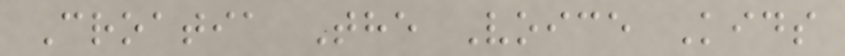Croatia The Voice Kids
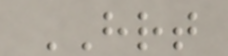HRT
